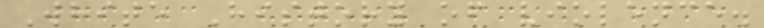White History of violence.
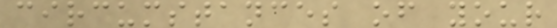circumstances of your
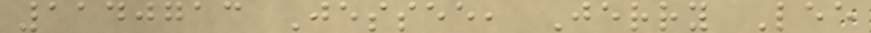1140713 Jessee, Jerry Lee
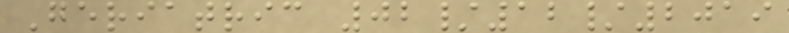Geriatric 02/12/2019
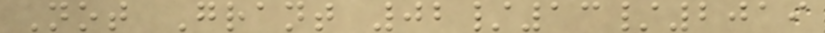Not Grant 02/13/2019
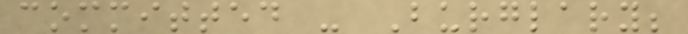committed - Burglary;
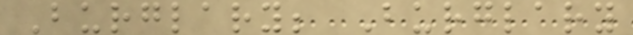Burglary; Burglary
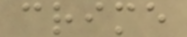crime
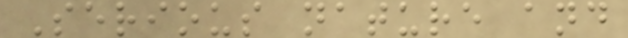Serious nature and
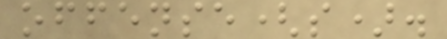offense(s).
